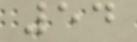54
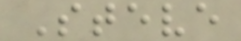Steve
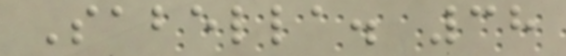Sabella. 38
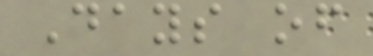Days of
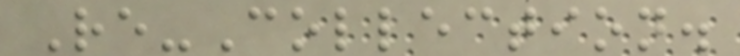Re-Collection.
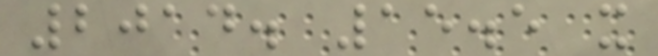2014. 15.5 x
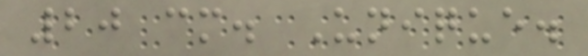20 cm. Unique.
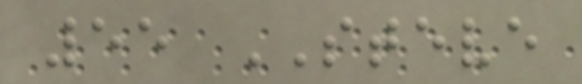55 STEVE
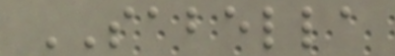SABELLA
